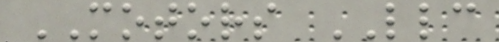MOTORS LLC
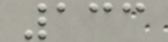133
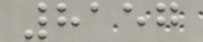8157
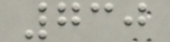730
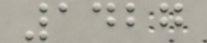1427
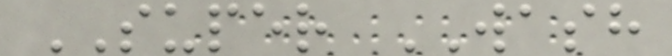SUPER WASH
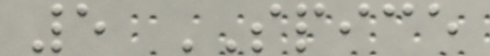5 SPICE
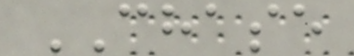CHASE
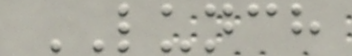LUNCH
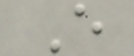E
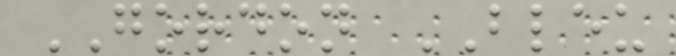GORDON BLEU
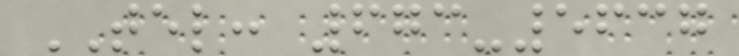TEL: 673-5637
